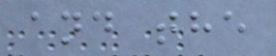and the
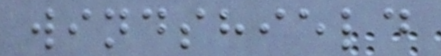windshield
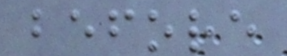before
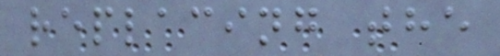replacing the
